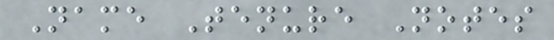Name Tenure Notes
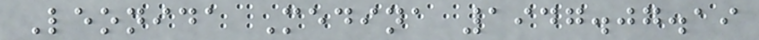Leonida Medina 1947.07.19
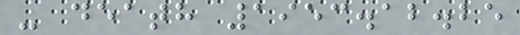- death 1953.12.25
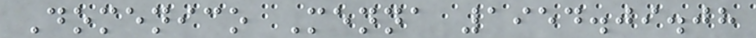Domenico Menna 1954.09.08
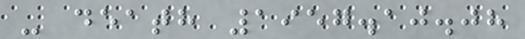- death 1957.10.08
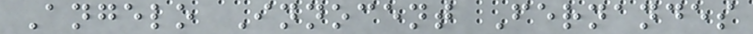Angelo Innocent Fernandes
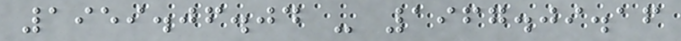1959.06.04 - 1967.09.16
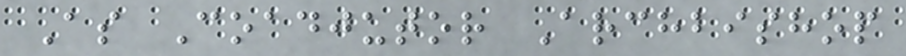As Coadjutor Archbishop
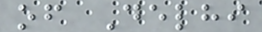of Delhi
